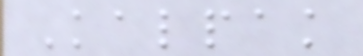Kalpak
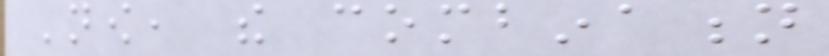Now, the combination
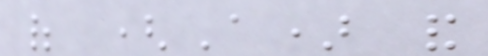of (A) and
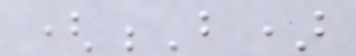(B)
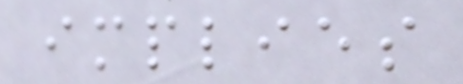implies
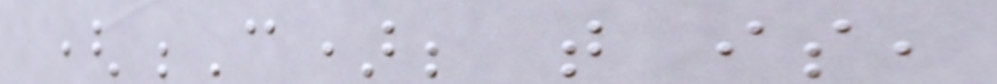(C); that is,
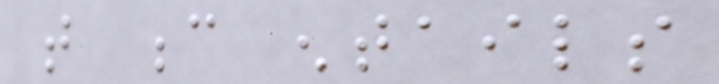that c entails
